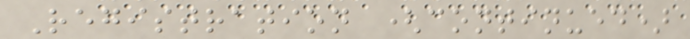Registration (continued)
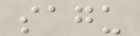sagu
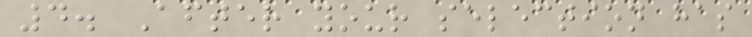4. After your selection has
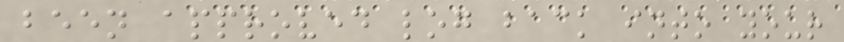been approved log back into your
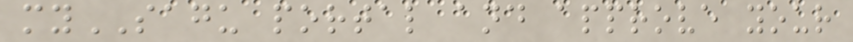mySAGU portal and approve your
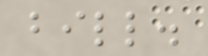bill.
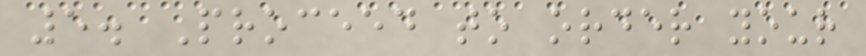5. Proceed to order your
